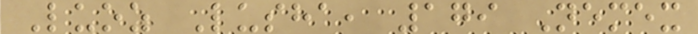Luoz Lusha, 179 Nemex
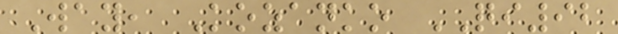Way, Kozanko QI92
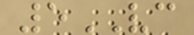5VC
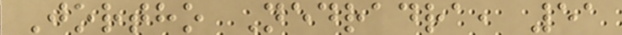Jortho Nedradra, 51
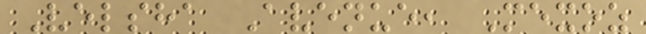Velsha Avenue, Mexoz
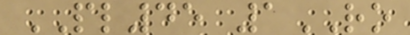PL45 1RO
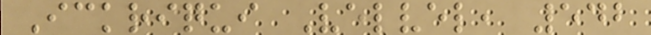Ickriqui Velvel, 542
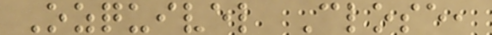Ozquivel Close,
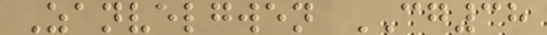Zanvelgwen CG38
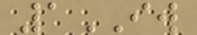1IW
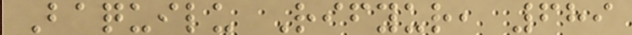Baquilu Rifyur, 689
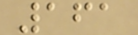161
